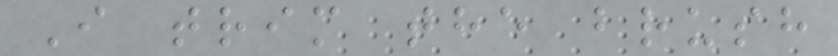I trim the brush
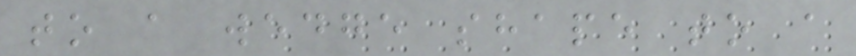to a wedge shape to a
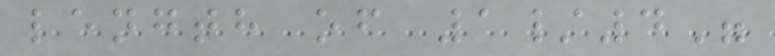length of 1/4"
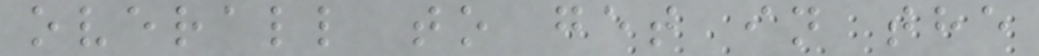overall to get in the
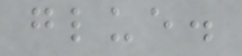glue.
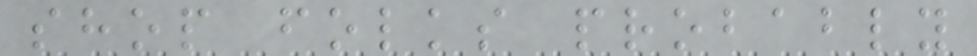shop folks probably
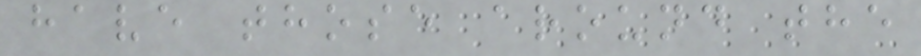have those around the
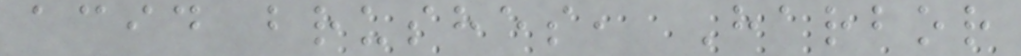acid brushes, Harbor
